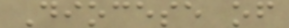Diocese of
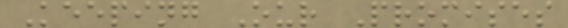Keeping Our Promises
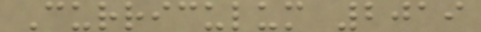Curriculum 2019
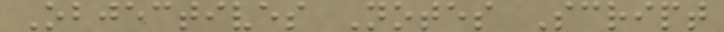Objectives Notes Script
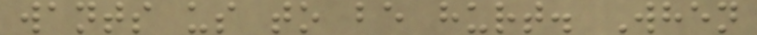wants us to be hurt. When
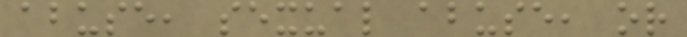abuse, sexual abuse, or
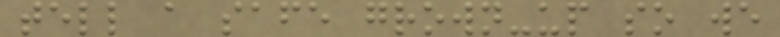tell a safe grown-up so we
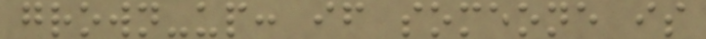grown-up: if someone is
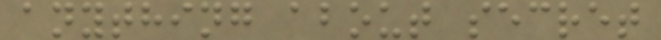anything about secret
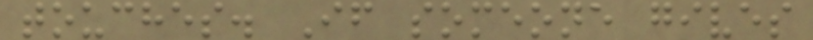touches. If someone gives
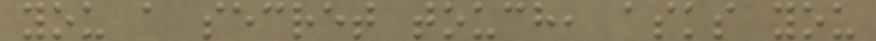you a secret touch, asks you
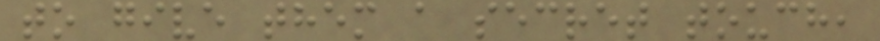to give them a secret touch,
